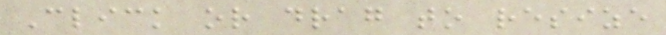Click or drag to resize
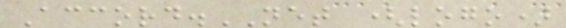Accord.NET (logo)
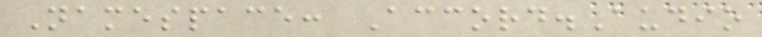Namespace: Accord.Audio
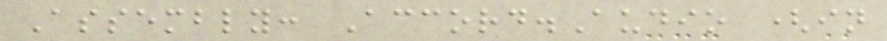Assembly: Accord.Audio (in
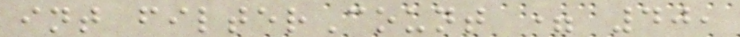int filterCount = 40,
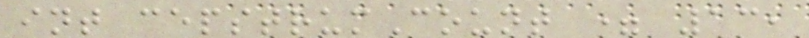int cepstrumCount = 13,
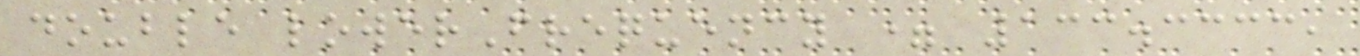double lowerFrequency = 133.3333,
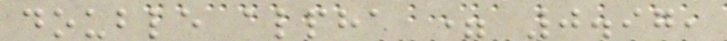double alpha = 0.97,
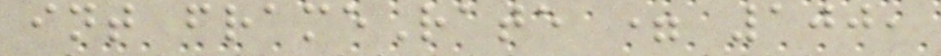int frameRate = 100,
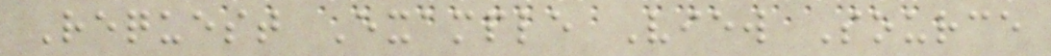Request Example View Source
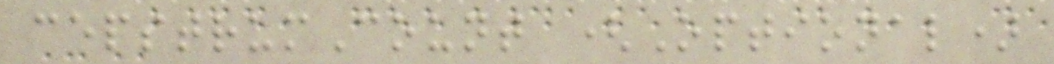cepstrumCount (Optional)
